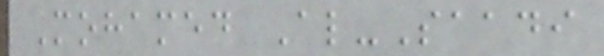Mohamed Al-Saadi
